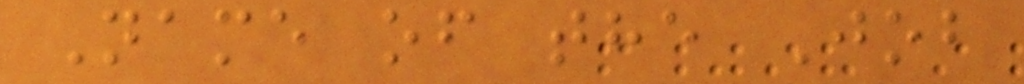Name of the Job
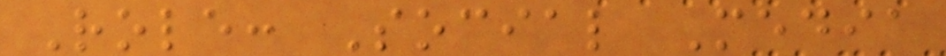Role: Social Media
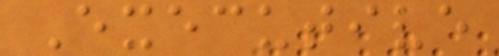Executive
